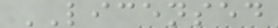LICENSED
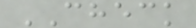CHECK
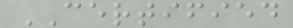CERTIFIED
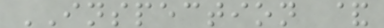INSPECTION &
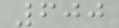600
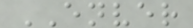ENVER
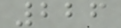226
